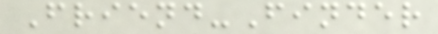Friend-Finder
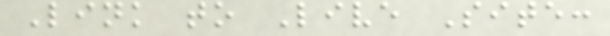Link to Live Site:
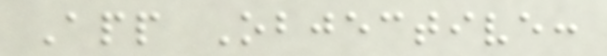App Objective:
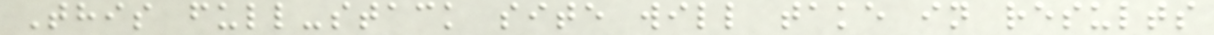This full-stack site will take in results
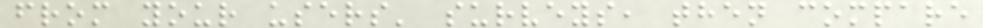from your users' surveys, then compare
